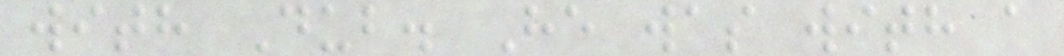with Dub. He was with a
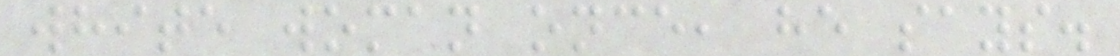white woman once, he says.
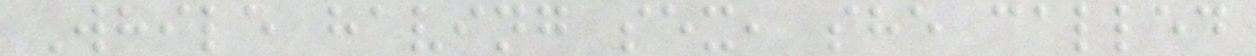While having sex, she called
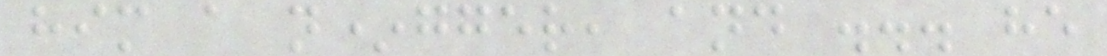him a n*gger, and ... he
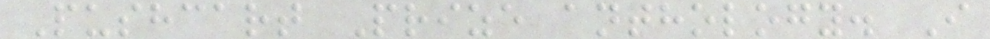Pushcart Prize anthology. I
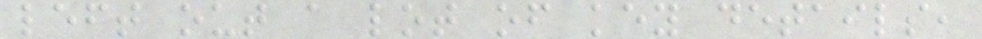left out a lot of key details,
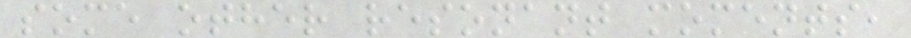some other resonant moments,
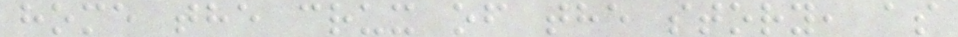home the crux of the story, as
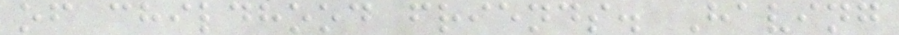of childhood friends. Having
